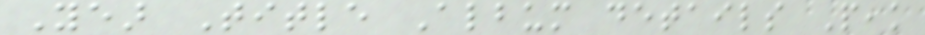Year Title Album details Peak
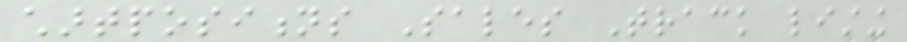chartpositions Sales Track listing
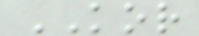KOR
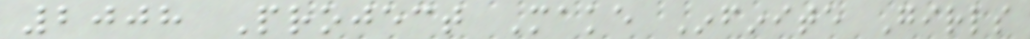2008 Project Make Infinite Girls
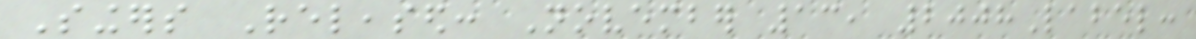Singers Released: November 13, 2008Label:
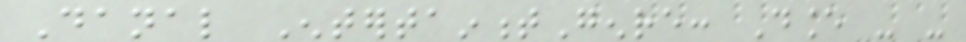Danal EntertainmentGenre: Dance - -
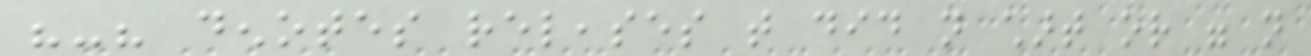"-" denotes releases that did not chart or were not
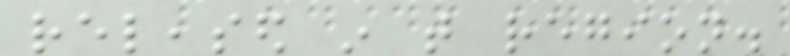released in that region.
